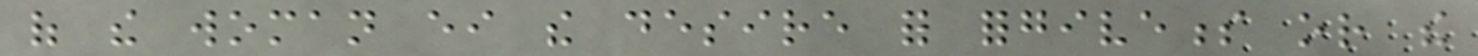of the woman either the desire for forgiveness or the
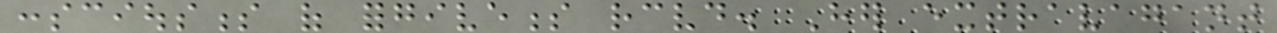consciousness of forgiveness received. Her extravagant
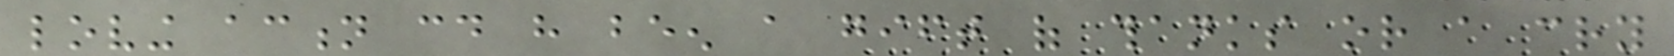loving action could have been a gift of thanks or a cry
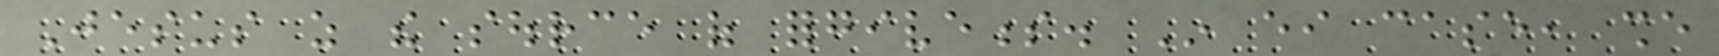Jesus as the source of forgiveness. In either case, she
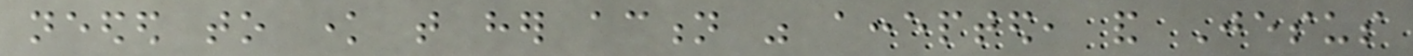needed to know that her action was accepted, and Jesus
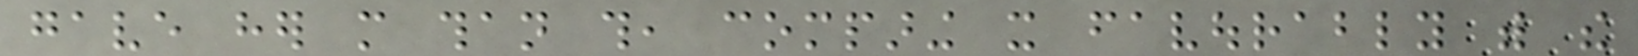gave her more than this, comparing it favourably with the
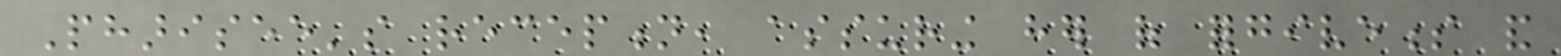Pharisee's reception, assuring her of forgiveness and
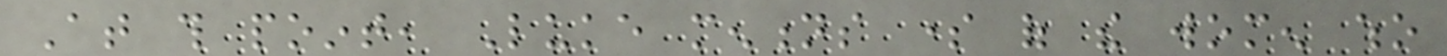At this point, Luke mentions some of the women who
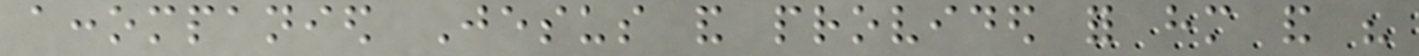accompanied Jesus and provided for him and his
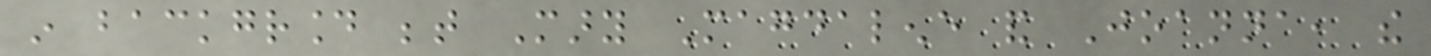in background between Mary Magdalene and Joanna, the
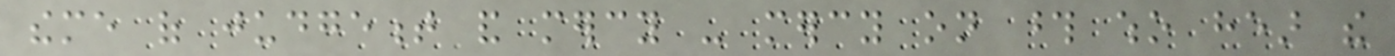theme of judgement and mercy - mercy on those who hear the
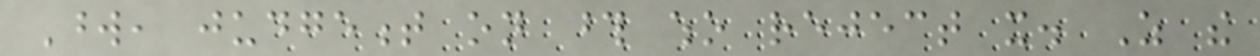Word, judgement on those who reject it. As the
